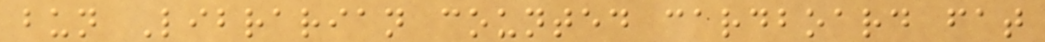bun Librarian counted cardboard fat
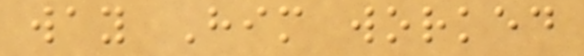way Him worked
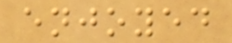enjoyed
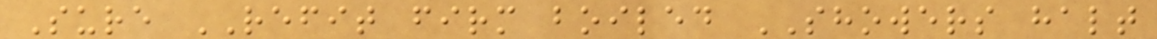Sure REFIT firm boiled SHOWERS halt
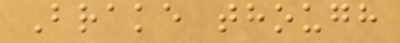Brake though
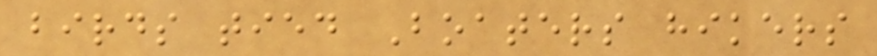birds tied Boaters hikers
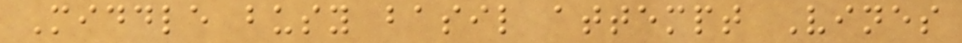Middle busy basil attempt Vines
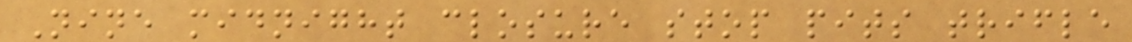Nine midnight closure stop pits trifle
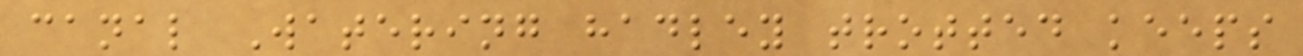canal Watering hadley trotted keeps
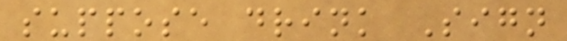suppose drink Sign
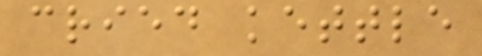cried kettle
